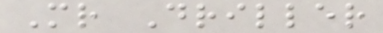Mr Driller
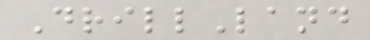DrillLand
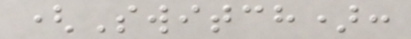(Switch):
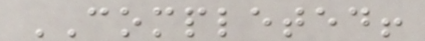COMPLETED!
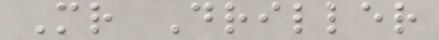Mr Driller
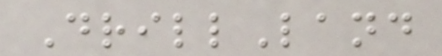DrillLand
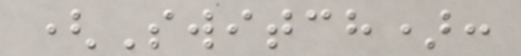(Switch):
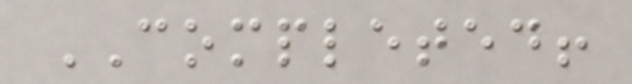COMPLETED!
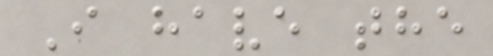I have the
